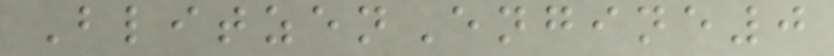BlitzenEngine0
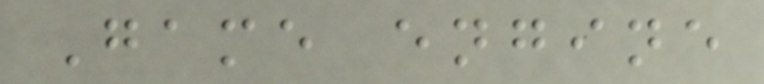Game engine
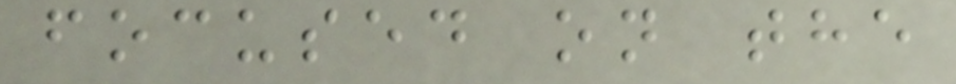focused on the
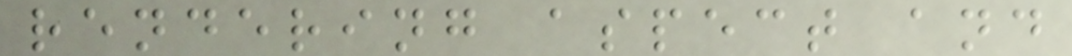rendering aspect and
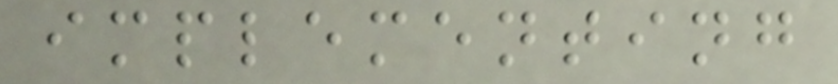implementing
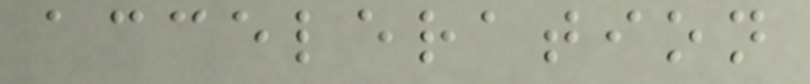acceleration
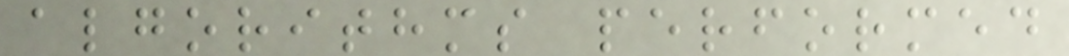algorithms performed
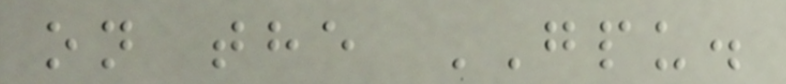on the GPU.
